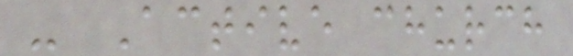- Active church
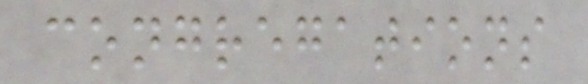congregations
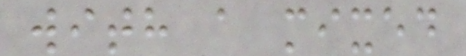with a mixed
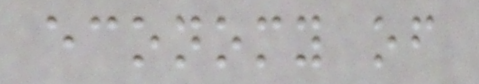economy of
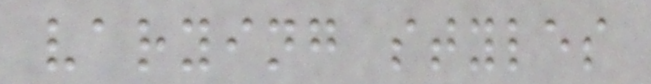varying styles
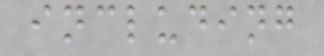including
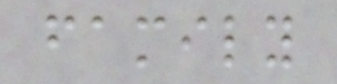family
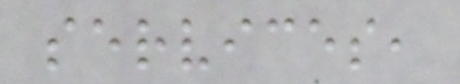services,
